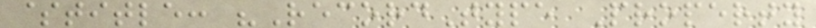$title: "RecordType Property
